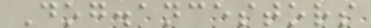Dog.ancestors
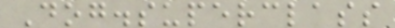Dog.superclass
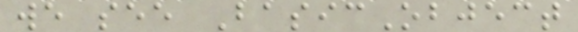we see BasicObject
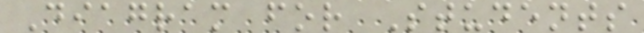Diagram for Students
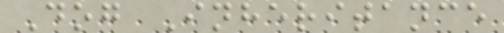Dog Inheritance
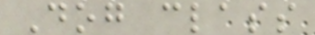Dog class
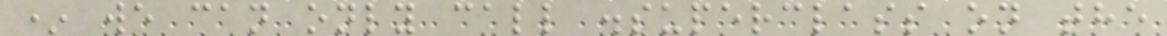* we can only call .superclass on the
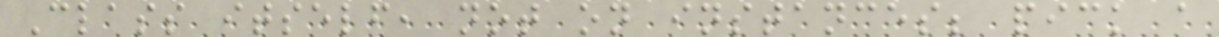Class itself, not on instances; pick a
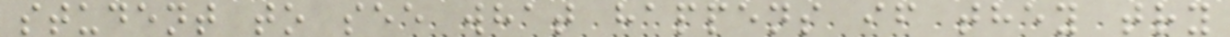student to see what happens if they try
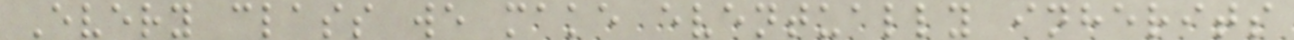Every class we make eventually inherits
